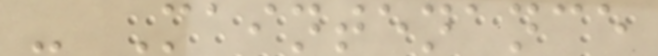- Maintenance
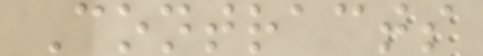Contracts
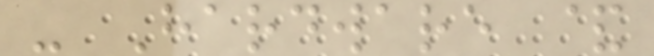- Hardware &
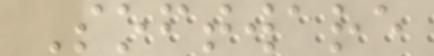Software
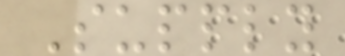Supply
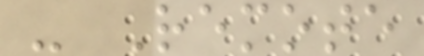- Remote
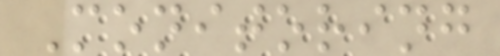Monitoring
